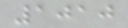1010
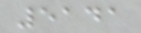5141
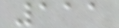111
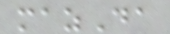mazDa
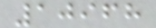10968
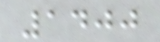1400
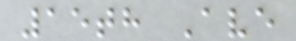15th Ave
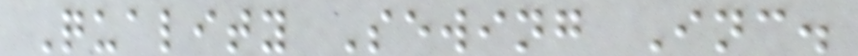Quality Sewing Inc.
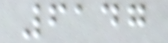6147
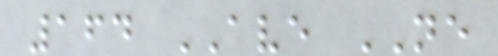164 AVE NE
